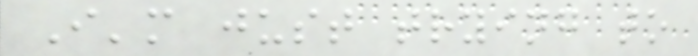I'm just trying to
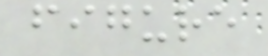figure
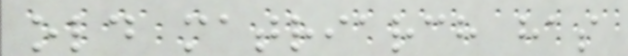old matriarch has
